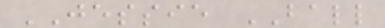JESSIE BALL
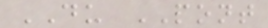DU PONT
